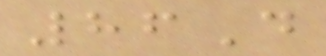86D
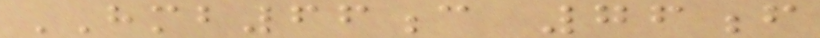HMB66c 76f
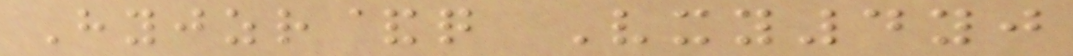Hyjzr&q Vxy4yj
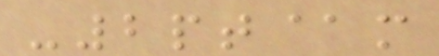-2pt@m
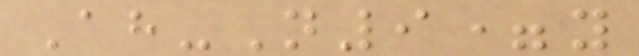Ah-N9=y
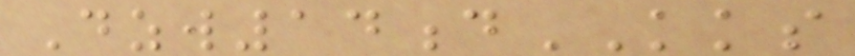Dzw14dKKS
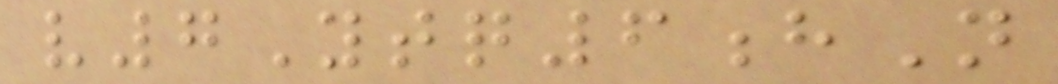v7Ytq6hN
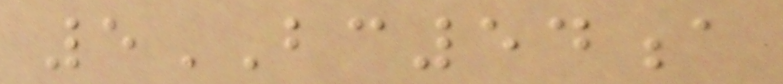5BC54a
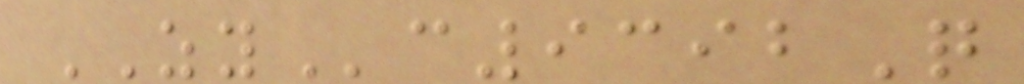ZYc9392Q
